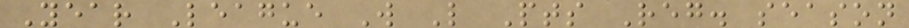Year League W L Pts Reg. season
